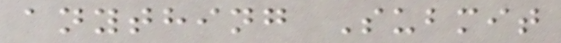anything Submit
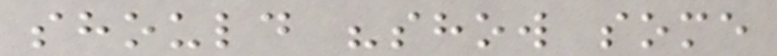should "show some
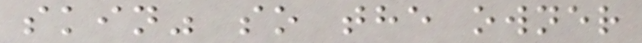skin" so the owner
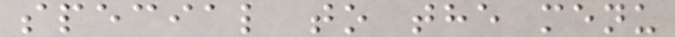special to the menu
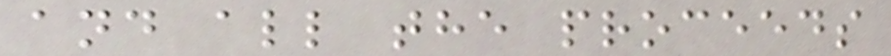and all the proceeds
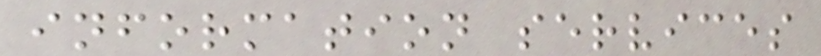information services
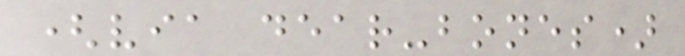(via dear-bones)
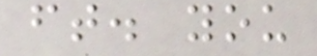ft. you
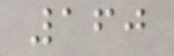160
